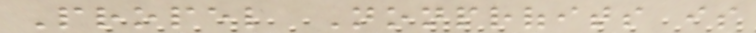Propel Nonprofits is
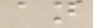an
